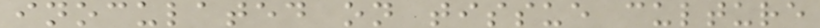inoculated on tissue culture
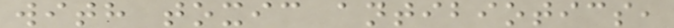with toxic antibiotics,
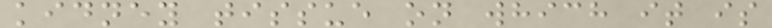kidney tissue on which it is
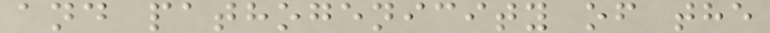and pathogenicity of the
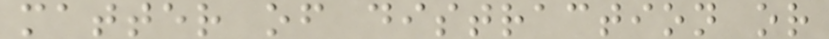matter of distraction or
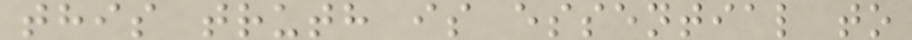this truth is essential to
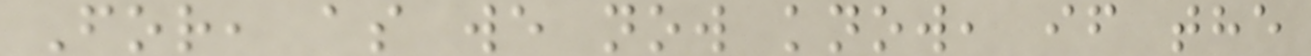For, as we now know, if the
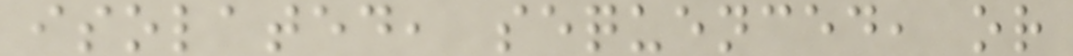isolated, sequenced, or
